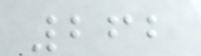262
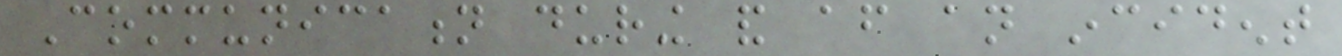Communication during and after an incident
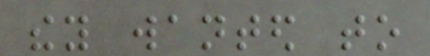they wanted to
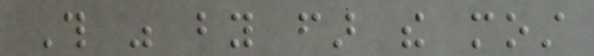This was by far the most
